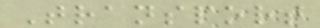Transport
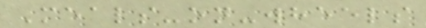Meals-on-wheels
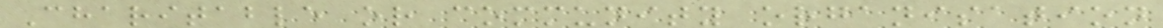Charitable or community organisation
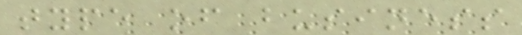type of business
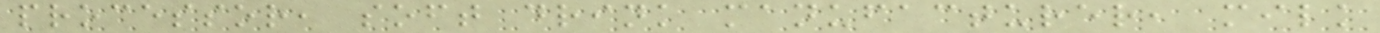processor, soft drink manufacturer, milk
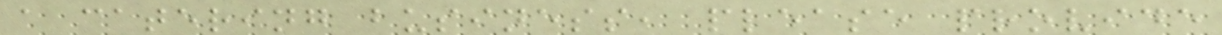a catering business, please provide
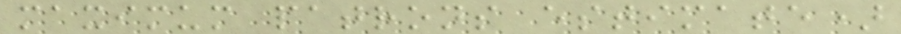maximum patrons estimate)
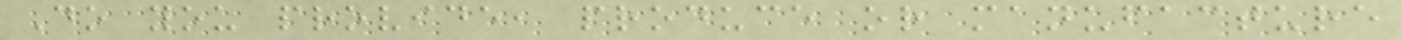Do you provide, produce or manufacture
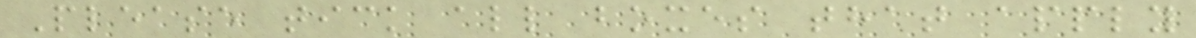Please tick all boxes that apply
